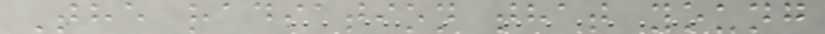The radiation that young
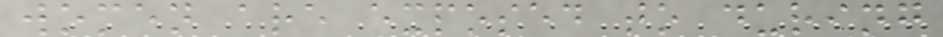women are exposed to during
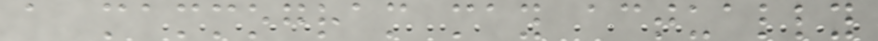a mammogram may actually
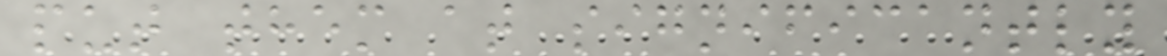put them at significantly
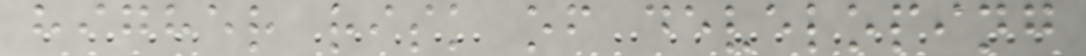higher risk of developing
